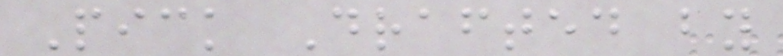Pick Drafted by
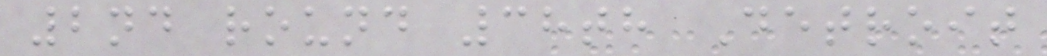2nd round 38th Detroit
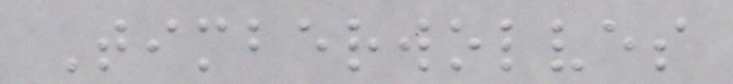Timberwolves
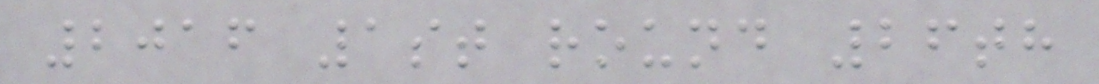2016 1st round 26th
